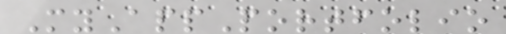MyAppPortfolio
